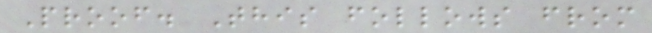Proof. This follows from
